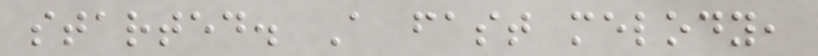started. A fast melody,
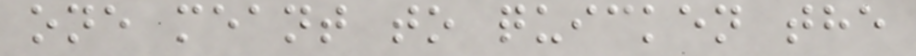one meant to quicken the
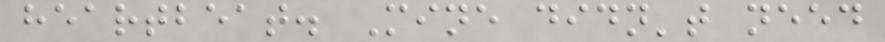heartbeat. Mine didn't need
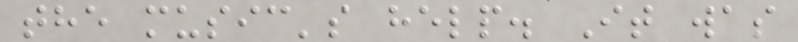the music's help. It was
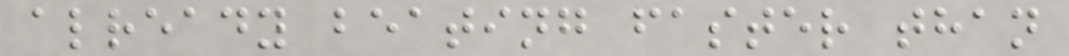already beating faster than
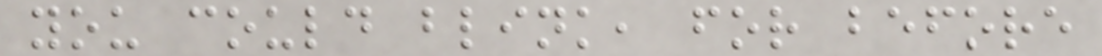you could blink, for before
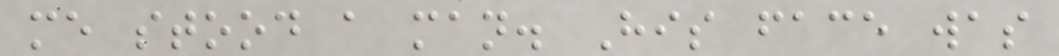me stood a man. His face was
